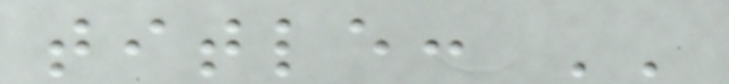title: ''
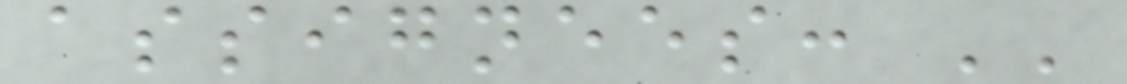assignees: ''
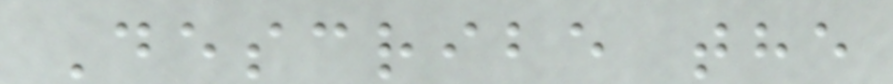Describe the
